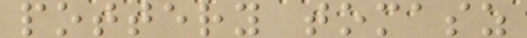pottery tomasz
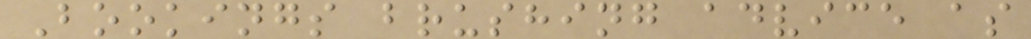Bookings brushing advice as
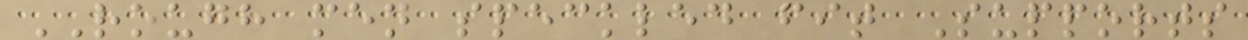ROUGH men speckled fit Supports
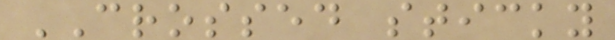CROSSED sticky
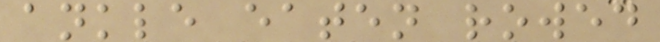ankle eaten rowed
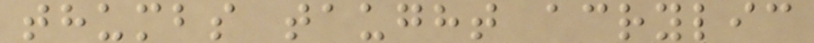thumbs taught acrylic
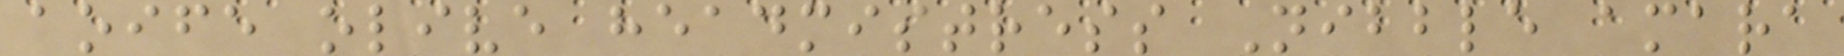aoife olive headmistress Nibble amara
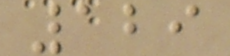129
